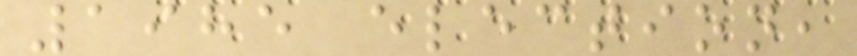1985 election,
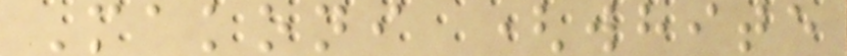Makoni (white
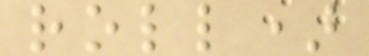roll)
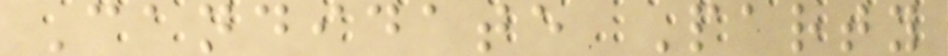Candidate Party
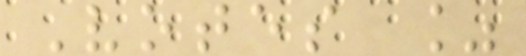Votes %
